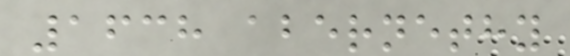1638 abernethy
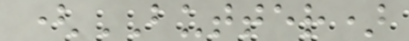(BUTTER)
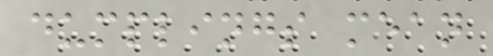dumplings mean
